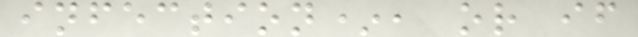infection*, or if
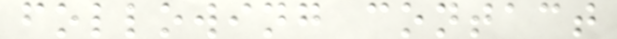following contact
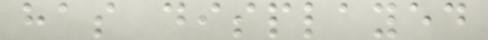has displayed
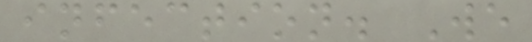infection. We
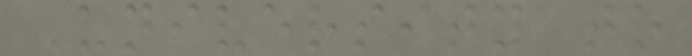University to
